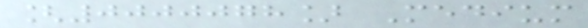[0000078] Medium
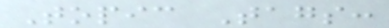Topic Tags:
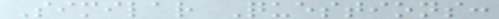Similar Questions:
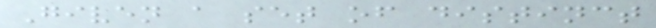Given a set of distinct
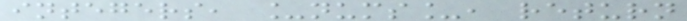integers, _nums_, return
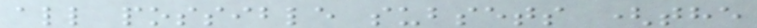all possible subsets (the
